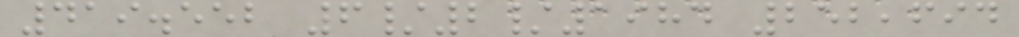419.552 6/2/1984 252,694
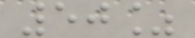50%
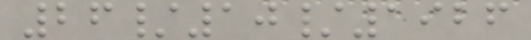26/10/1926
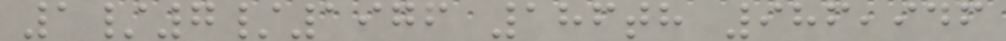1/7/1976 186th 986,946
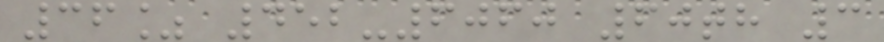36% 452-6060 60th 3
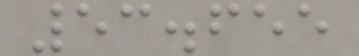53.655
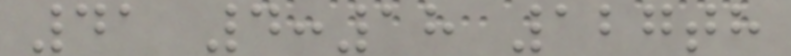41 4:18 127th
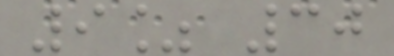9% 30
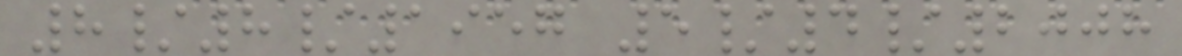8/8/1957 5/4/2008
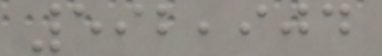592,904
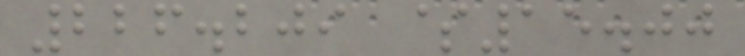226.209 $15.00
